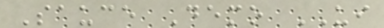Sauce Demo UI
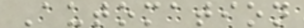Automation
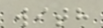with
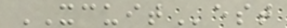XCUITest
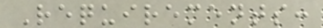Requirements:
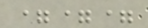===
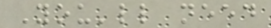You'll need
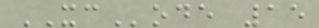XCode 15
